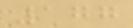177
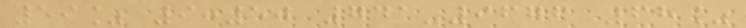59% 9:50 741-9676 68%
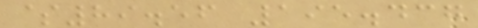$89.56 195.437
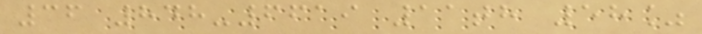36 848-6619 11th 58%
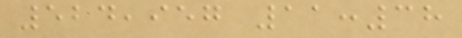524,957 11:38
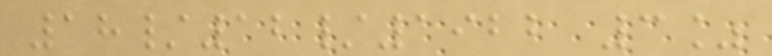18/12/1922 3%
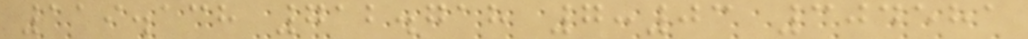119.138 712.718 7:03 304581
